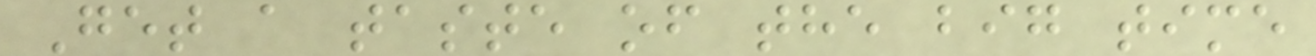Get a taste of the big time
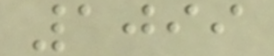1099
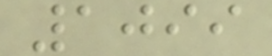1099
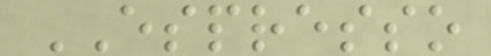ESPRESSO
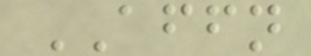AFFN
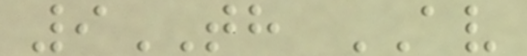9TH AV
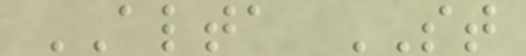ALTA ST
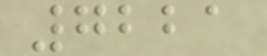7221
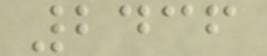2436
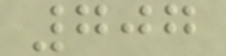707
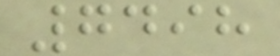7498
